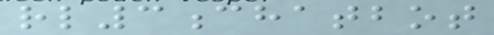rl3chatbot
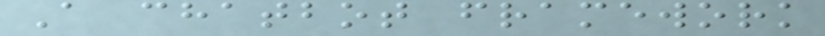A chatbot framework
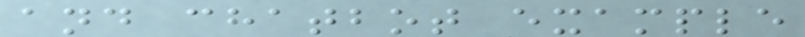and chatbot example
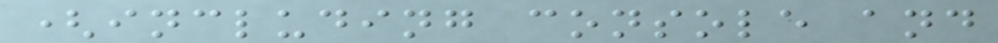(including console and
